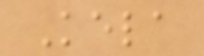Kela
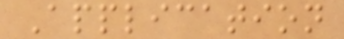Application
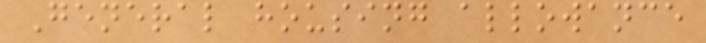General housing allowance
